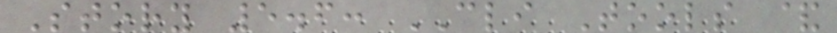Story 5.6: CLI Tools &
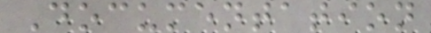Documentation
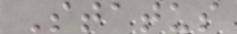Status
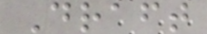Draft
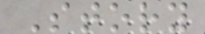Story
